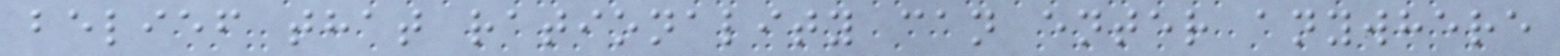belief that rationality can enter anywhere
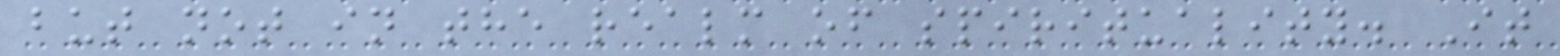but not in the realm of spirituality. It
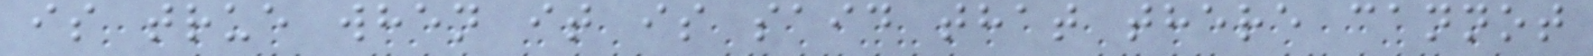is true when it is said that there cannot
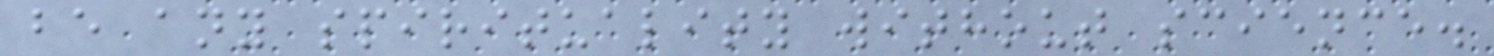be any spirituality without science.
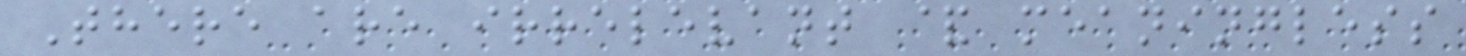There are irrelevant & meaningless
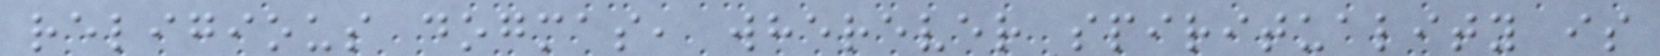religious dogmas, wherever spirituality is
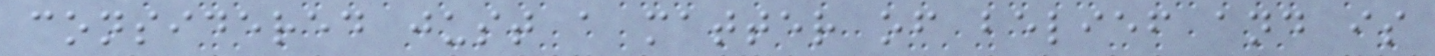considered just a matter of belief and is
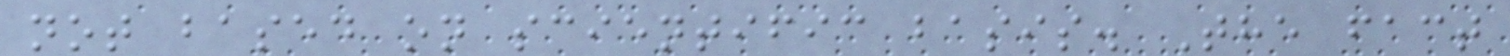not based on scientific basis. The fact
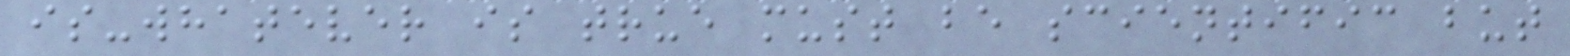is-whatever is true must be scientific but
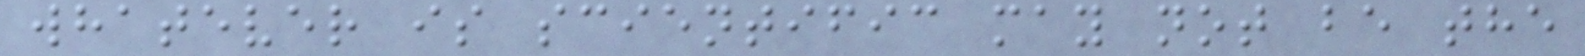whatever is scientific may not be the
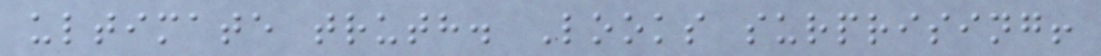ultimate truth. Looks surprising!
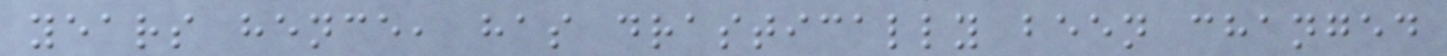years hence, has drastically been changed
